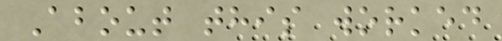About this worked
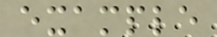example
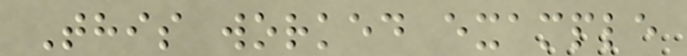This worked example
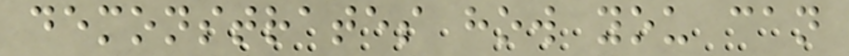demonstrates how you can
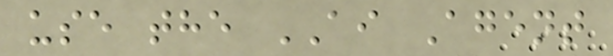use the AI Agent
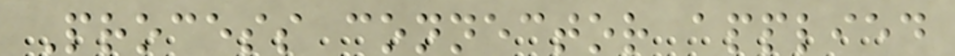Process connector applied
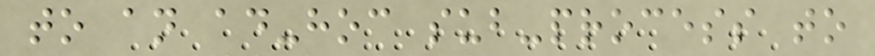to an ad-hoc sub-process to
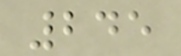245
